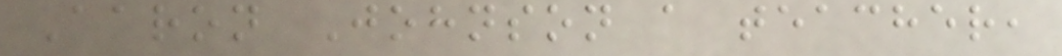Aaron Johnson a teacher,
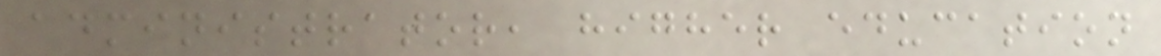administrator, higher education
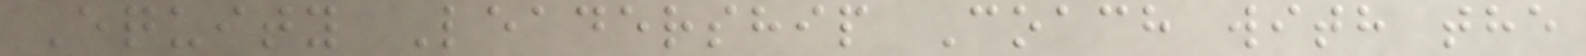Equity Leadership Coach with the
